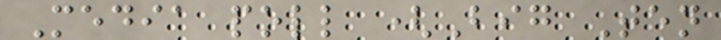Media poll (Big Ten
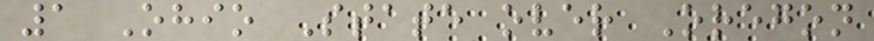1 Ohio State over Oregon
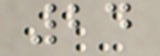24
